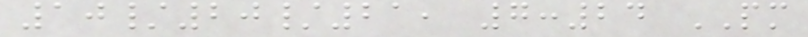10/20/21, 7:24 PM
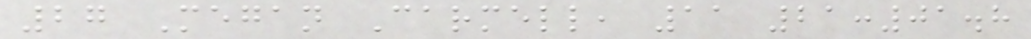27 Megan Carmell, 11 21:01.8
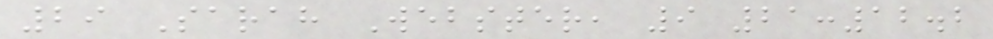29 Sarah Webster, 9 21:12.2
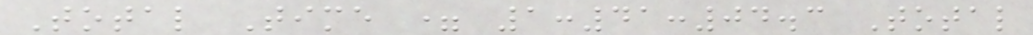Total Time = 1:41:04.3 Total
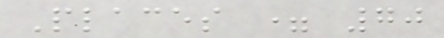Places = 70
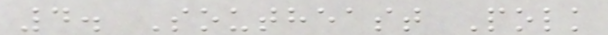4. Southeast Polk
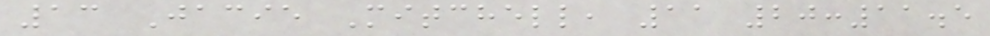13 Jacie Mitchell, 11 20:11.5
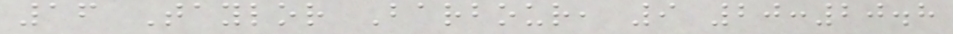16 Taylor Barbour, 9 20:20.8
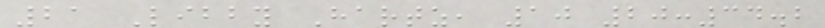21 Libby Hartz, 10 20:34.2
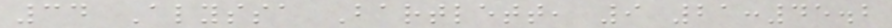34 Alyssa Bartlett, 9 21:45.2
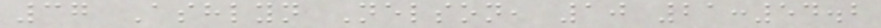37 Ashlyn Nelson, 10 21:54.2
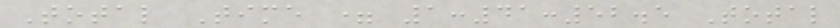Total Time = 1:41:52.5 Total
